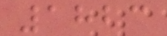1823
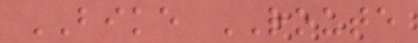BIKE ROUTE
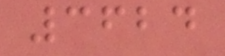3624
